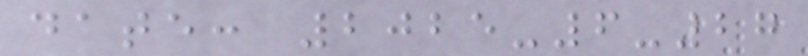date: 2025-6-27
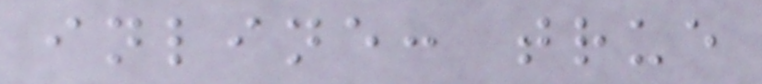inline: true
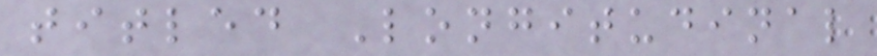titled Longitudinal
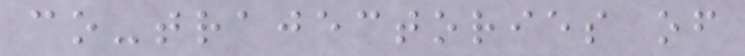co-trajectories of
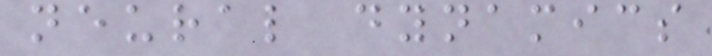neural dynamics
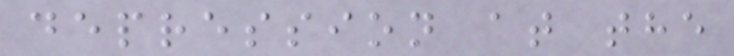depression at the
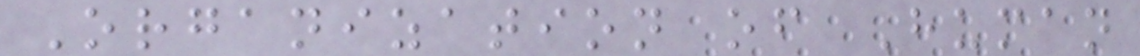Organization of Human
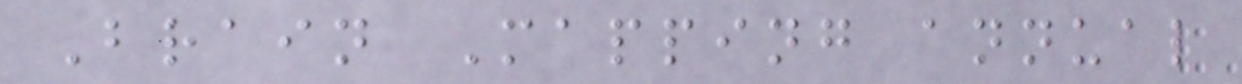Brain Mapping annual
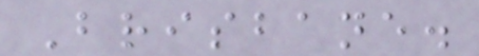Brisbane.
